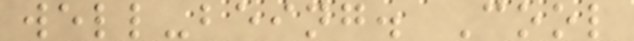well-being. Cool
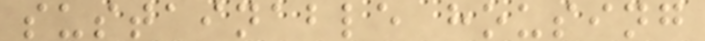sustainable housing
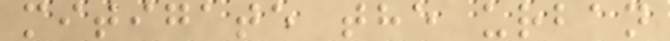mitigate the urban
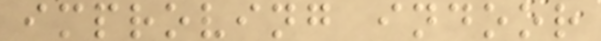improving indoor
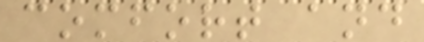comfort and
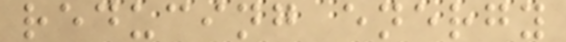reducing energy
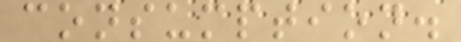consumption.
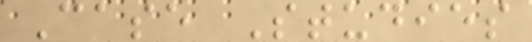Case Studies
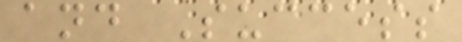and Success
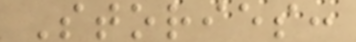Stories:
